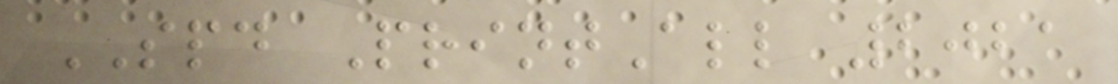SPD PrintAll 2021
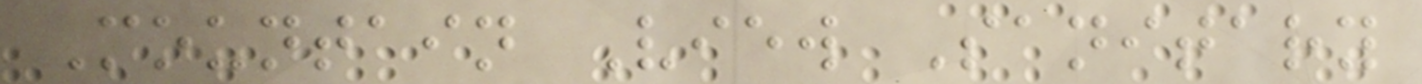Mountain View Sanitary
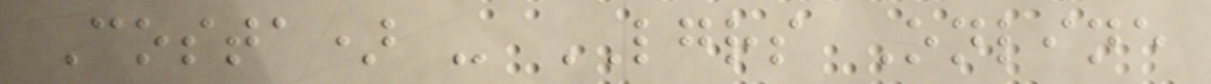Costa) - LGRS Online
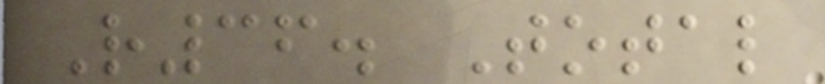R36. Total
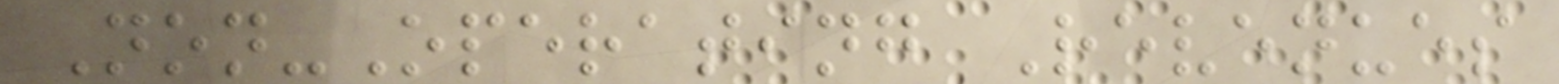Non-Operating Revenues
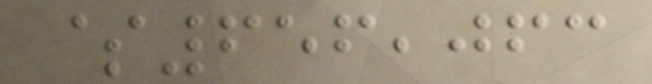$656,063
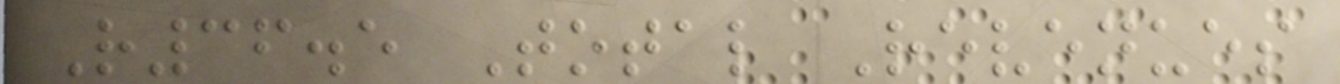R36.5 Total Revenues
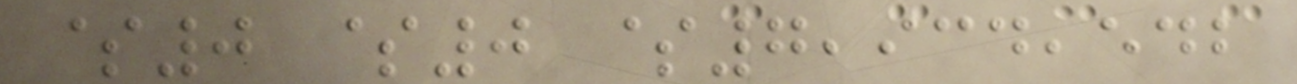$0 $0 $7,934,542
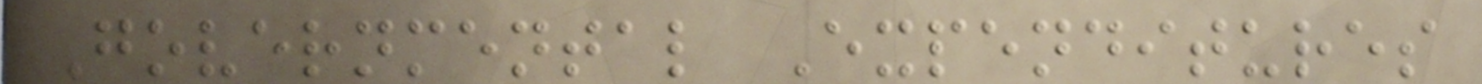Governmental Expenditures
